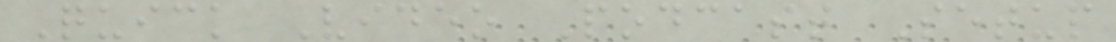Quick Video Podcast Setup
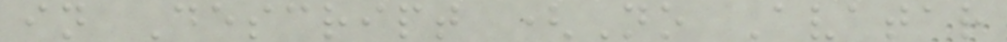in Descript (No Avatar
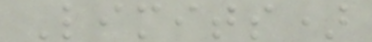Limits)
